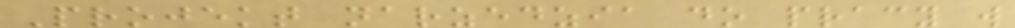Projekt narzedzia do pracy w
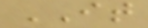IT
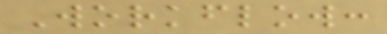Workflow:
